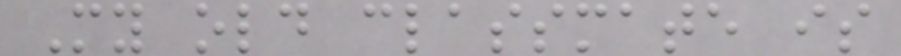My old classmate is
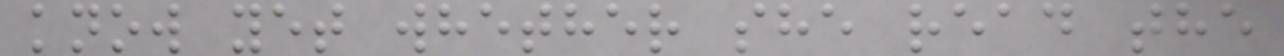know yet whether she read the
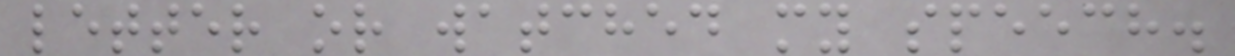letter or watched my speech.
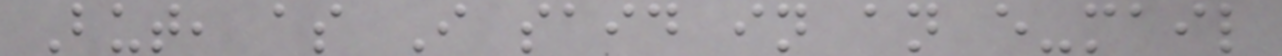But, as I said in an e-mail
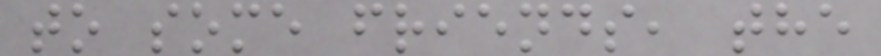to some friends, the
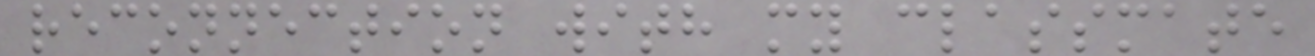reconnection with my classmate
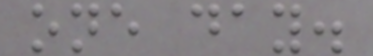one day.
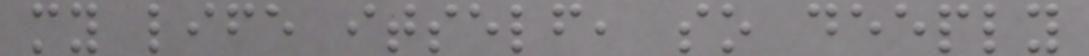my life itself, so deeply
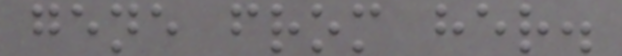gene from her.
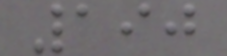190
